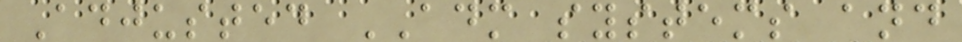Adjusted ADM systems and
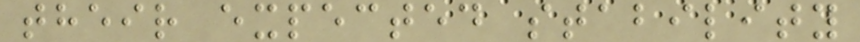their expected stability
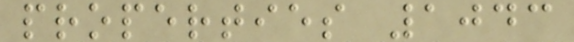properties 1043
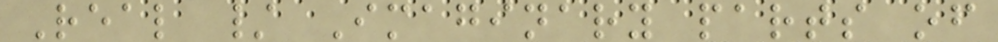Real / Imaginary parts of
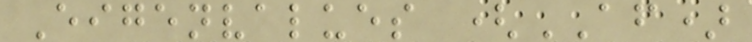Eigenvalues (AF)
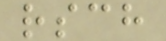rsch
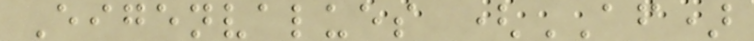Eigenvalues (AF)
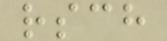rsch
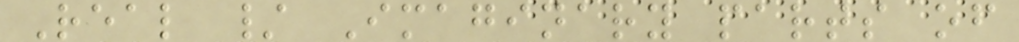Real / Imaginary parts of
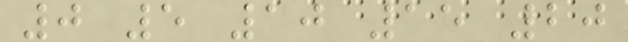0 5 10 15 20
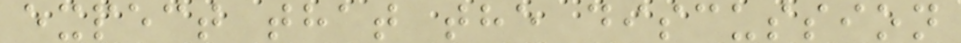expect that the discussion
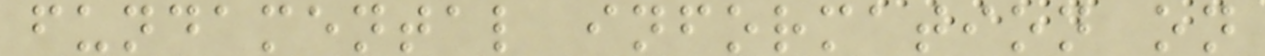fundamental information on
